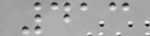413
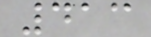413
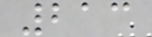213
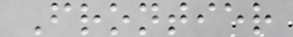Frontier
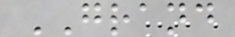GRAND
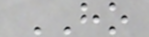HO
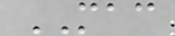MAC
